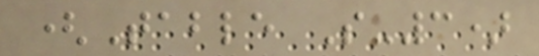(Table S-3)
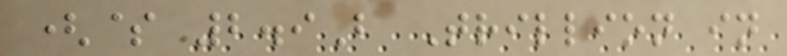($ 2.9B Trillion in
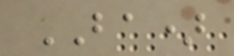BA)
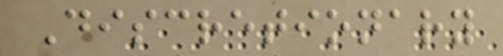Discretionary
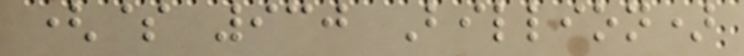($ 930 Billion)
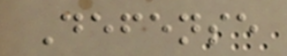Defense
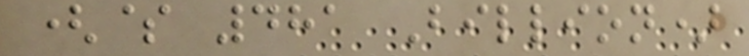($ 481 Billion)
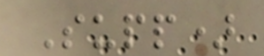Supp)
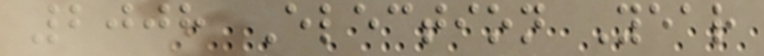2008 Election Year
